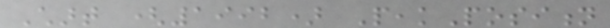Chart (1992) PeakPosition
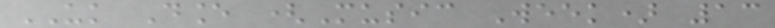UK Dance (Music Week) 13
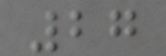27
